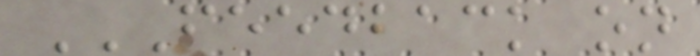FEEDBACK ON
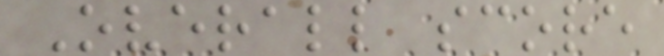Overall score
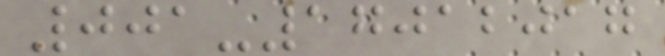001-17012017
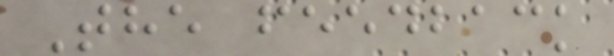The feedback
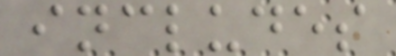includes
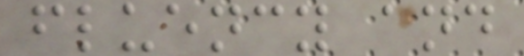fluency and
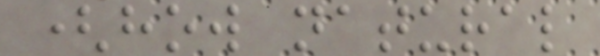(how natural
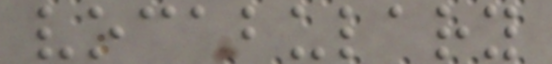vocabulary
